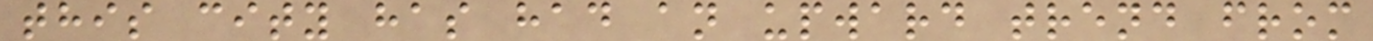this city has had an upward trend from
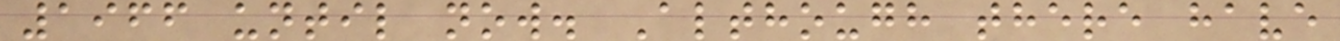1966 until now. Although there have
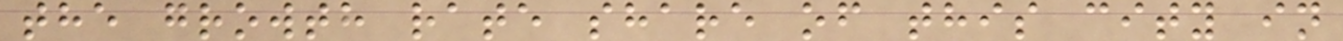the growth rate share of this city in
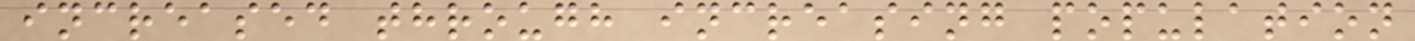increased through increasing population
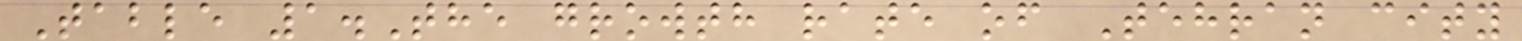Table 1.The growth rate of Tehran city
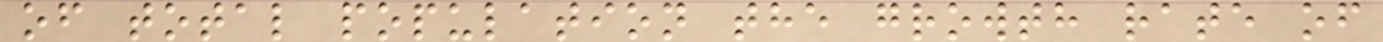of total population the growth rate of
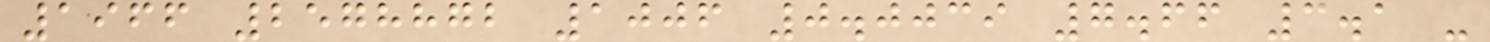1966 2578872 1006 0.0039 7.66 3.1 -
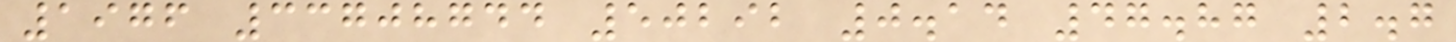1976 33708744 50292 0.14 47.87 2.7
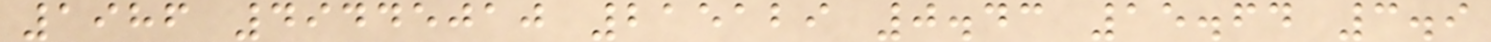1986 49445010 215129 0.43 15.64 3.9
